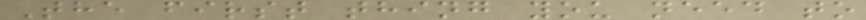The first thing you need to
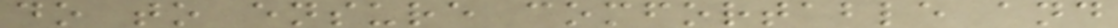do to ensure comfortable and
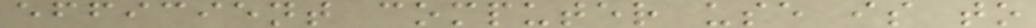efficient computer use is to
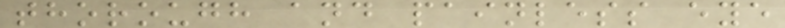thorough and painless eye
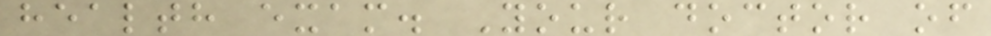health exam. Your doctor of
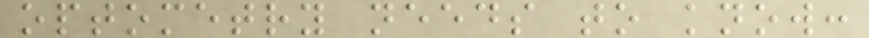optometry needs to know:
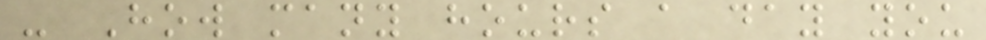- How many hours a day you
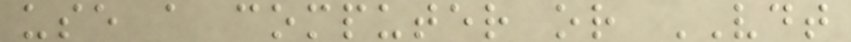use a computer or VDT
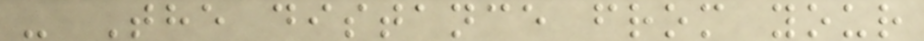- The distance from your
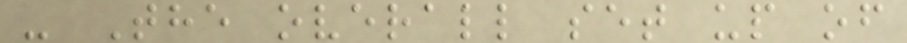- The overall set up of
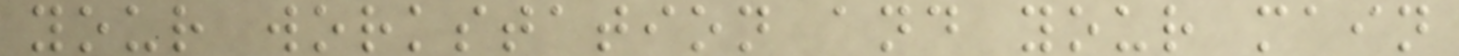your workstation and your main
